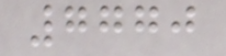7770
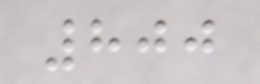800
